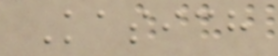Kasich
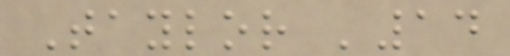Taylor '14
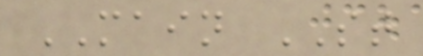MAIN ST
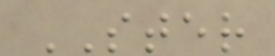STER
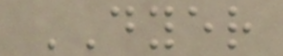DYER
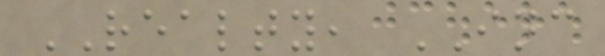REALTY, INC
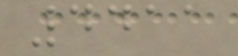4411
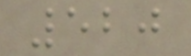520
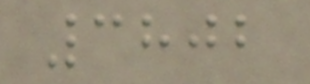3802
